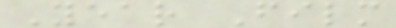Year Film
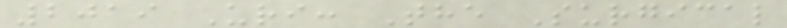2019 Uri: The Surgical
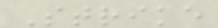Strike
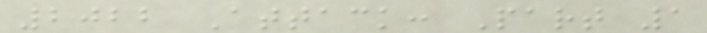2022 Attack: Part 1
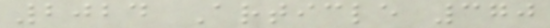2024 Article 370
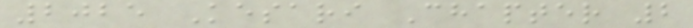2025 Kesari Chapter 2
